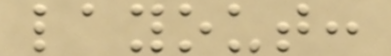layout:
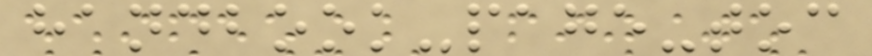handbook-page-toc
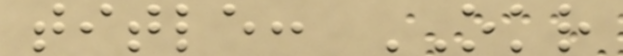title: OKR
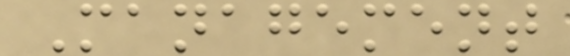Management
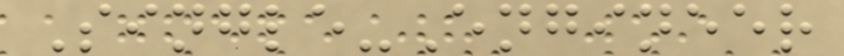Single-Engineer
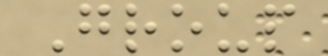Group
